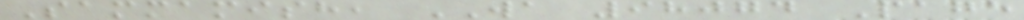Sammamish, WA 98074 Page
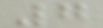7
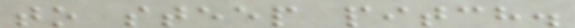to steep pitch.
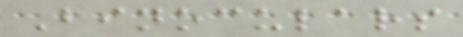Binoculars
